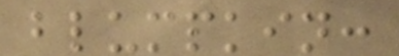blumpkin:
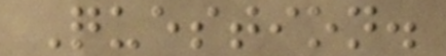Question.
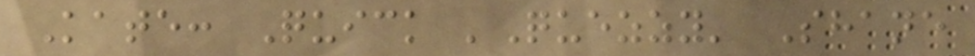Kate: Quick 'Quezzy' Shane
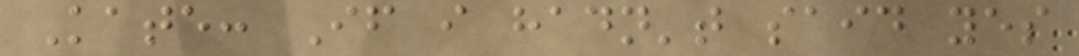Kate: If i hadn't said yes
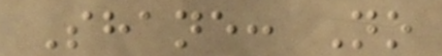Shane: No
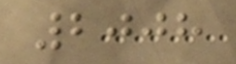2008
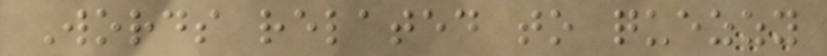Words related to quezzy
